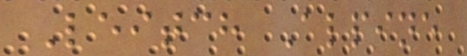Leitch Alpine
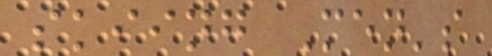skiing Men's
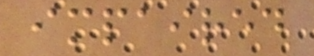impaired
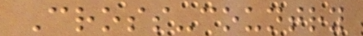Cross-country
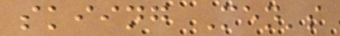skiing Men's
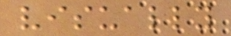visually
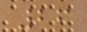26
